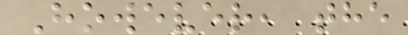However, the
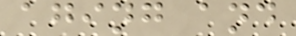aging and
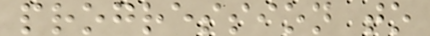progression to
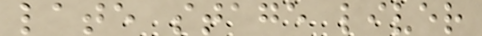late stage liver
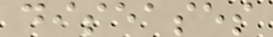diseases
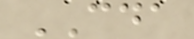CDA
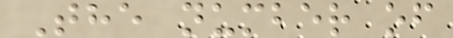The number of
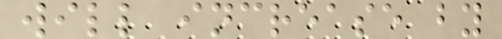will increase by
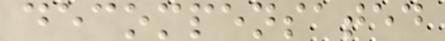decompensated
